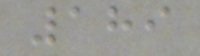189
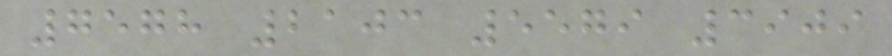7578 2103 5579 3909
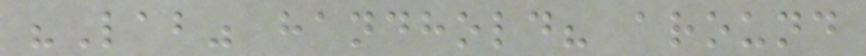"Lab" handhold? around
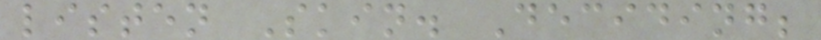listen Skin. Deciding;
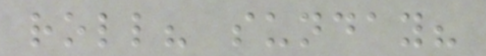roll? sunday?
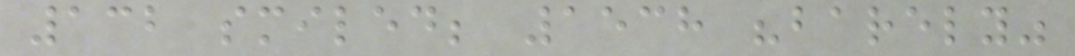132 smiled; 1538 "barely"
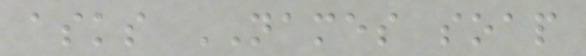asks NAMES soap
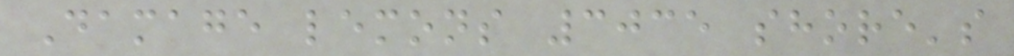Damage lemons 3035 shore's
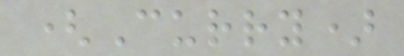(Curry)
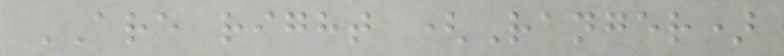ARE right (Ranger)
